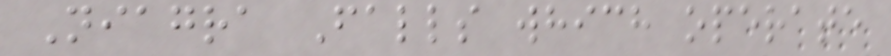Niagra Falls which operate
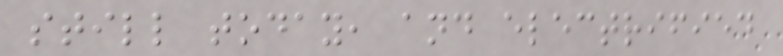still today, and electrified
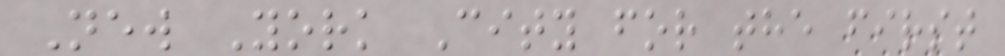New York City for the first
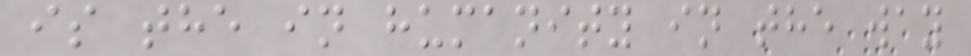is the in humanity in the way
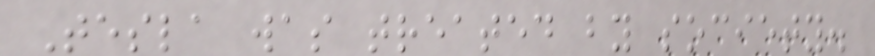Tesla was treated by society.
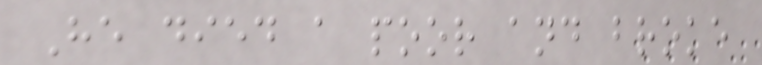He died a poor and broke
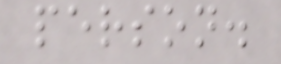person.
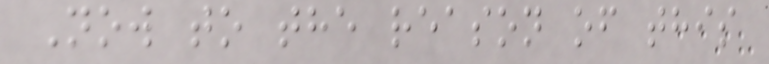Now to the reason of this
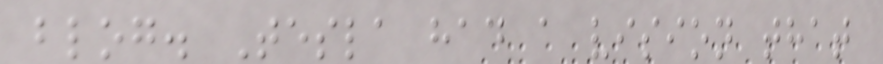blog. Tesla had a vision that
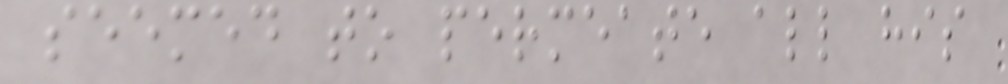seemed to permeate all his
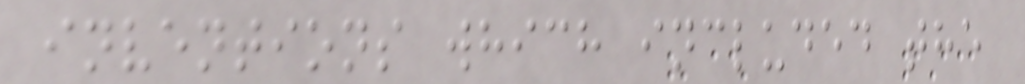inventions which included the
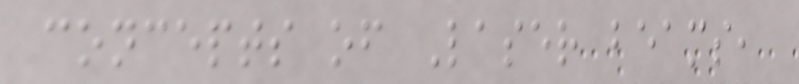concepts of Laser beams,
